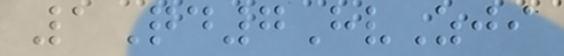1Qd7HvZji
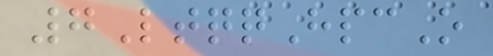7LtqqHpcO
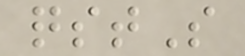qstS
